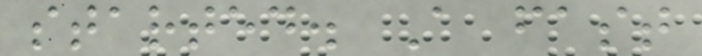started. A fast
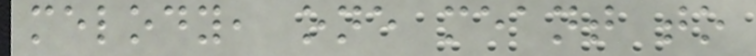melody, one meant to
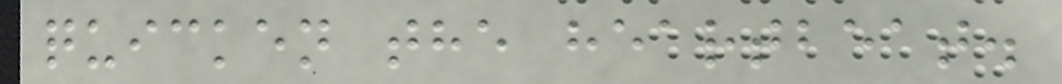quicken the heartbeat.
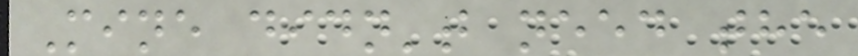Mine didn't need the
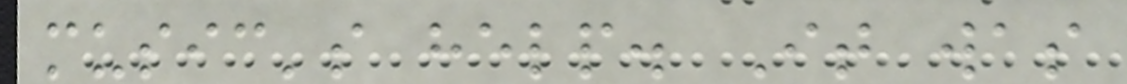music's help. It was
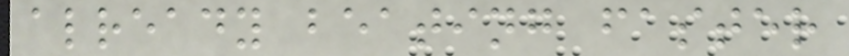already beating faster
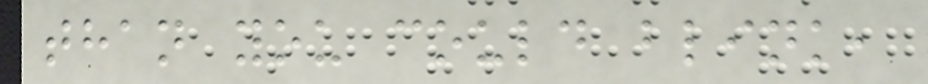than you could blink,
